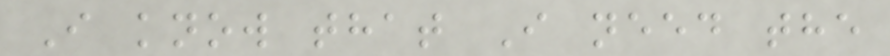I know that I need the
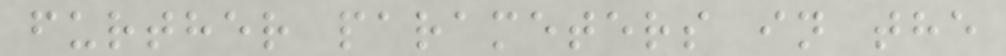further parameters in the
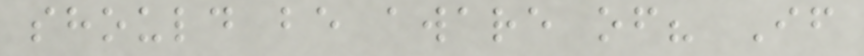should be aware of? If
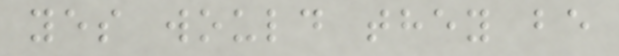yes would they be
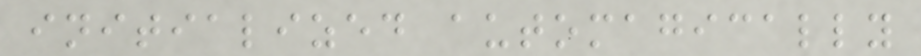initialized automagically
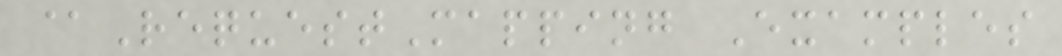@RequestMapping Examples
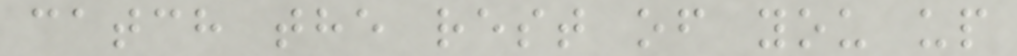catch the rest of you up
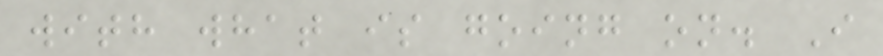with what is going on. I
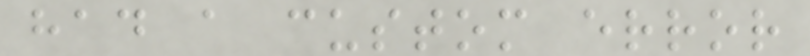had a custom error
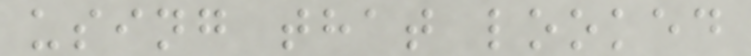using that looked
